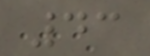43
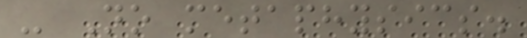- No metaphysics.
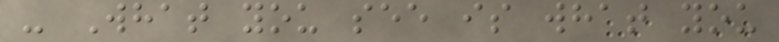- What you see is what you
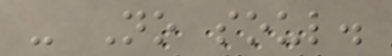- No soul.
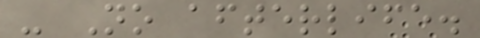- No afterlife.
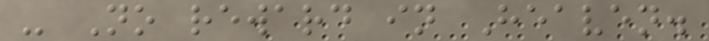- No reward in Heaven.
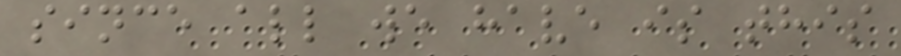since all we have is this
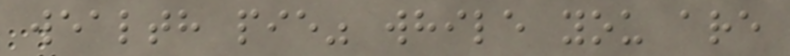wealth pie" while you are
